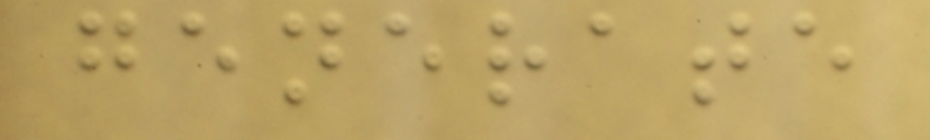generate
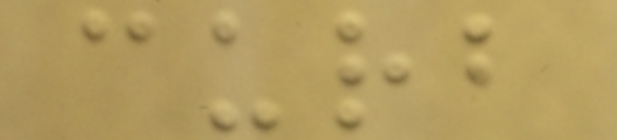curb
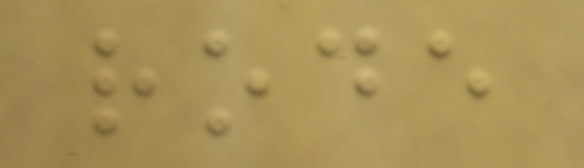rode
